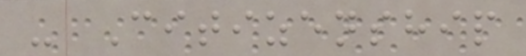- Citizenship
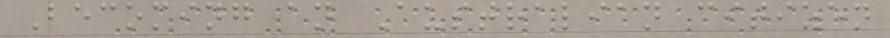Becoming an Australian citizen
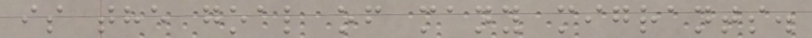is the goal of many migrants.
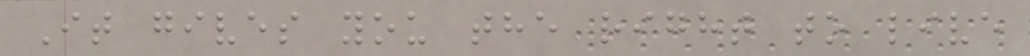It gives you the right to live
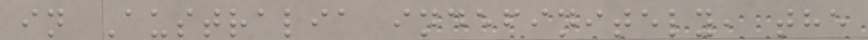in Australia indefinitely, the
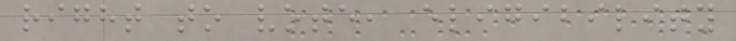right to vote, eligibility
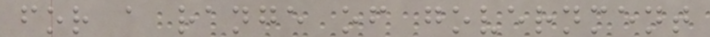for a range of government
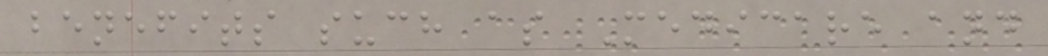benefits such as Medicare and
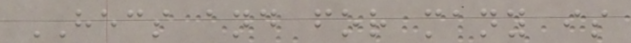HECS and for many is
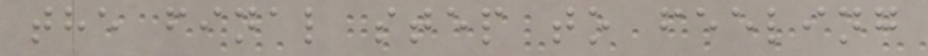the final step to feeling
